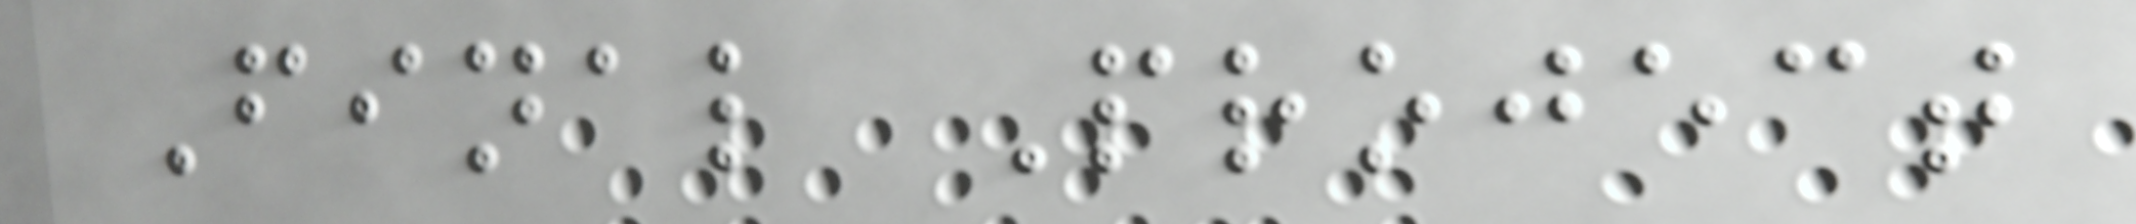Final Project
